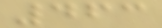463
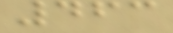463
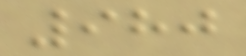980
